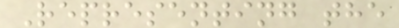Representing the
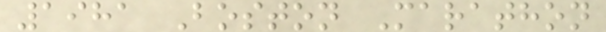1981 Boston Marathon
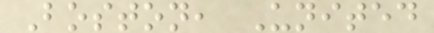Boston, United
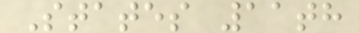States 11th
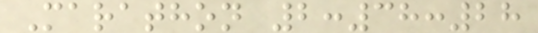Marathon 2:38:28
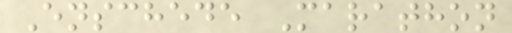Enschede Marathon
